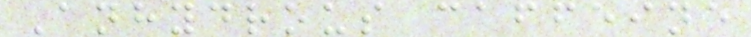Anhydrous caffeine
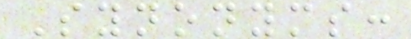Synonyms:
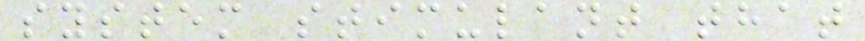system stimulant that
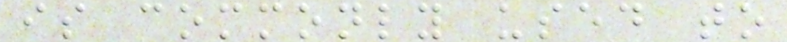is commonly used to
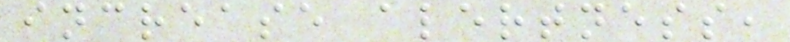increase alertness,
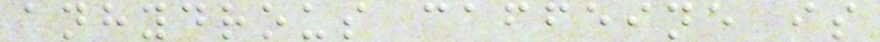anhydrous caffeine is
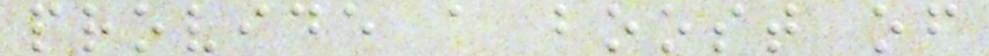provide a boost of
